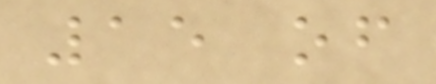15 of
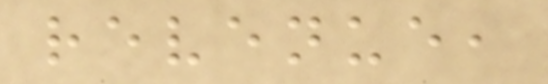revenue,
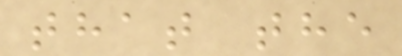that the
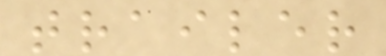trailer
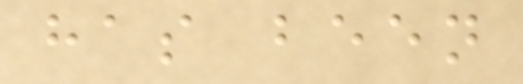has been
